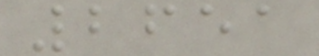2651
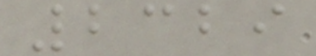2329
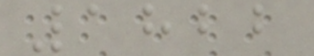1822
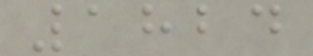1824
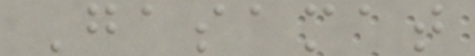Gasamat
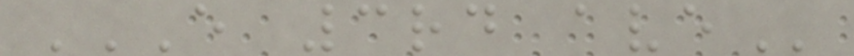E 3RD AVE
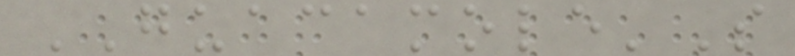GUACAMOLE'S
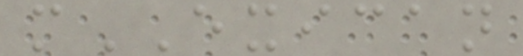mEXICAN
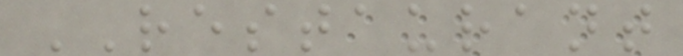RESTAURANT
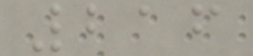216
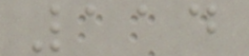114
